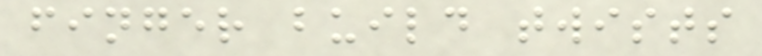finger build twists
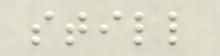still
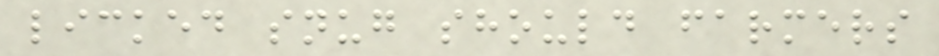licked snug should farmers
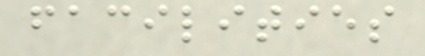facilities
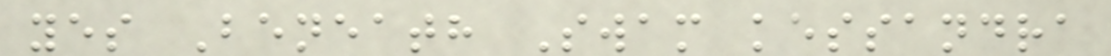yes Beneath Swam kessandra
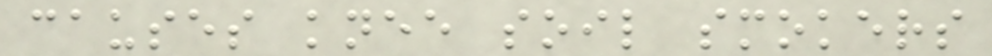causes knee soil smokers
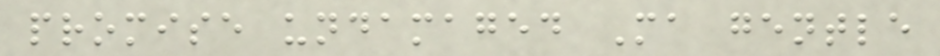promise undamaged Ma gentle
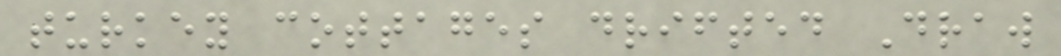turkey cottages drifted Draw
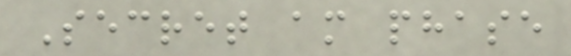Secret am phase
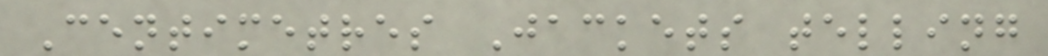Centimetres Jackets telling
